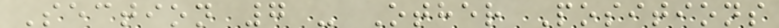Section 7 - Other Positions
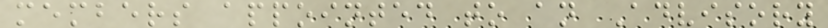members appointed to an Advisory
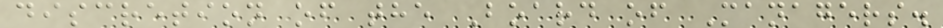discretion of the Board of Managers.
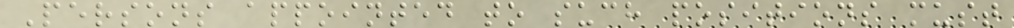Persons appointed to such positions must
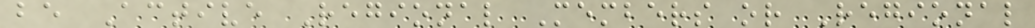be Active Regional Members or Regional
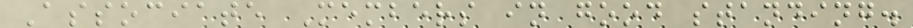Associate Members in good standing.
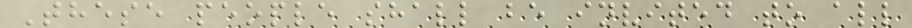These people shall be invited to all
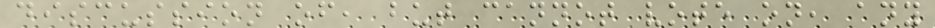discussion of, but cannot vote on, any
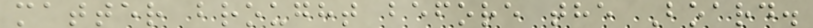matter brought before the Board.
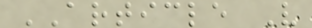ARTICLE V
